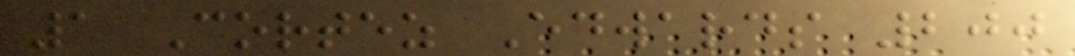1 Cortez Edwards 200
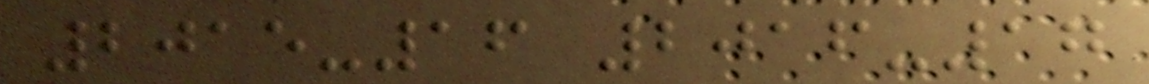2015-16 2016-17
